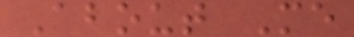About Me
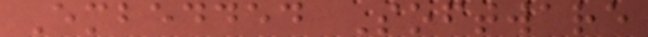Embedded Software
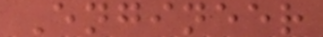Engineer
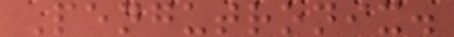Pengutronix.
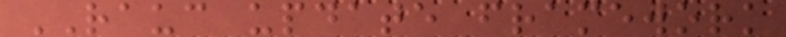RAUC update framework
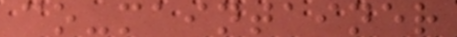co-maintainer
